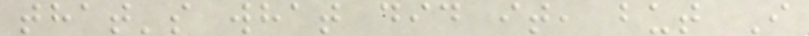that's what did it, but I
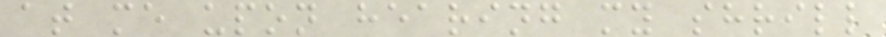at me upon hearing my shrill
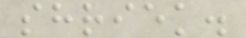shriek.
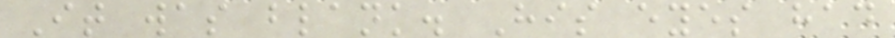It was blank. His eyes had
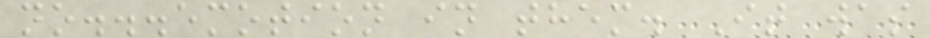no...emotion in them. It was
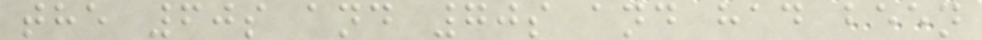the 60s and 70s and had been
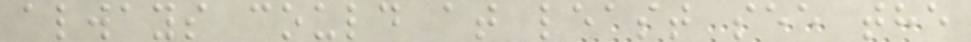always could at least see the
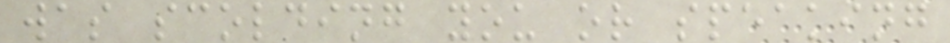was scolding you or speaking
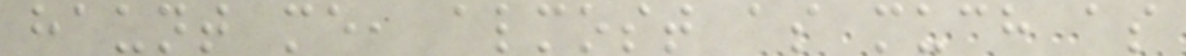haunt me, almost as much as
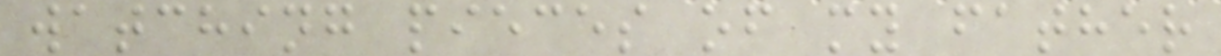watching pieces of my father
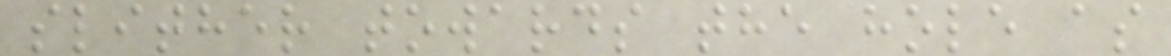slither towards the hole as
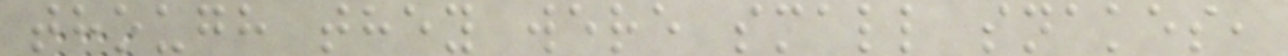though they were small snakes,
